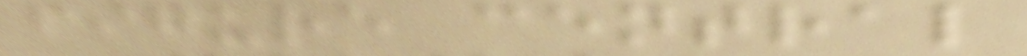figure central
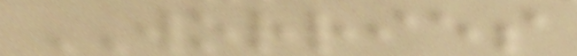WORRIES
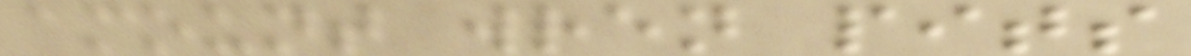amount wren pits
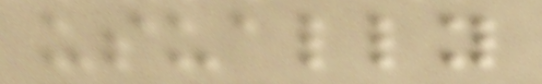usually
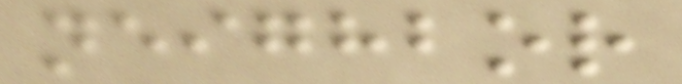neighbor
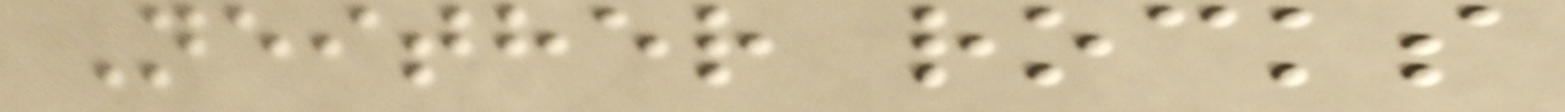Neither rocks
